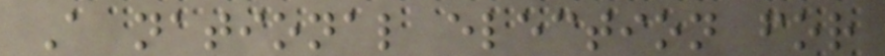A national election for
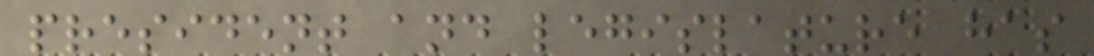president and legislature has
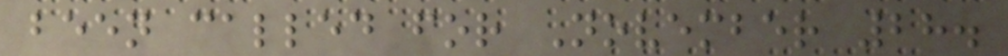been called for November 28.
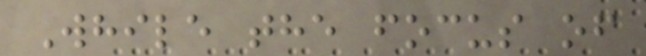While the focus of
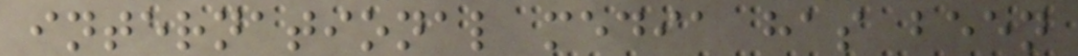international media has been
